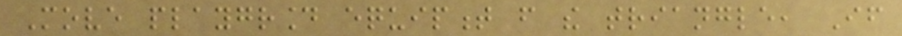Move playground equipment from the triangle, If
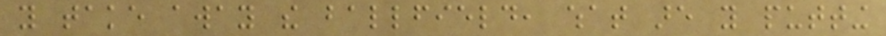you take away the ballfield, what are you putting
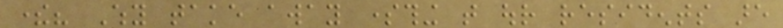there? Why take away something that our residents are
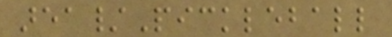area/Pickleball
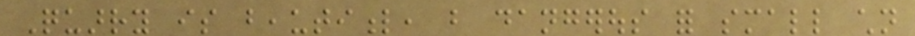Quarry is beautiful, but dangerous for small children
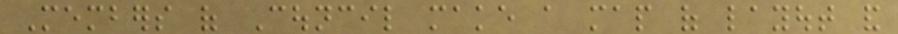Members of Council make a map of layout and
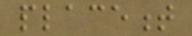placement
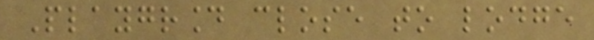Playground close to lodge
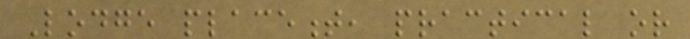Lodge placement, practical or
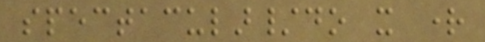spectacular/do it right
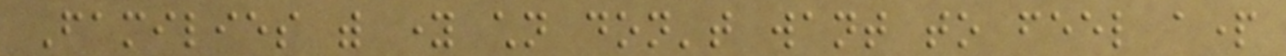Families with young children don't want to feel apart
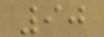90
